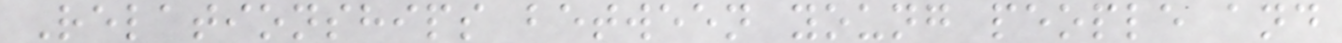Relationships between young people and
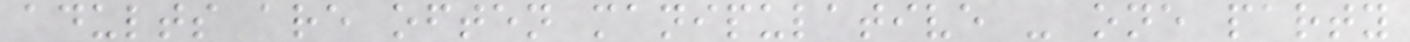adults are often manipulative - one party
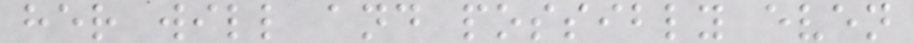her will and possibly even
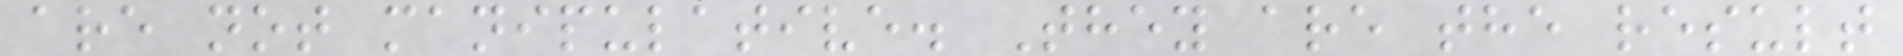are not manipulative. They are the result
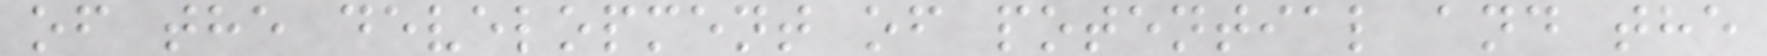of the development of potential and the
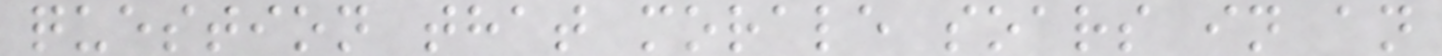question that morale soars in an
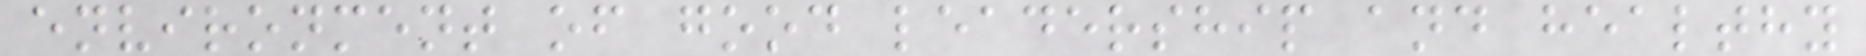environment of good leadership and healthy
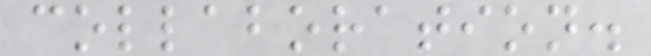collaboration.
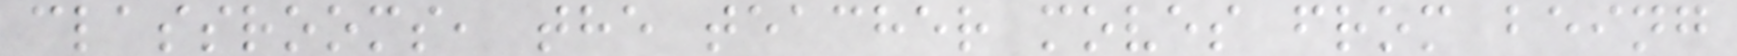classrooms, the teacher moves from being
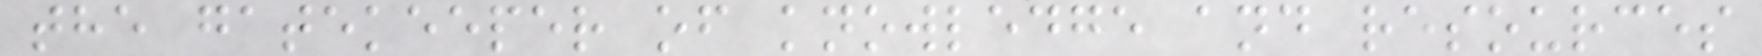the gatekeeper of knowledge and resources
